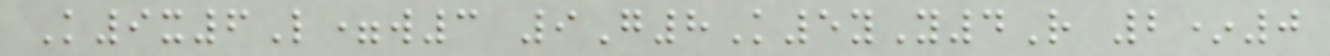K9x6L=w3 9G8K5yY4R 2*0
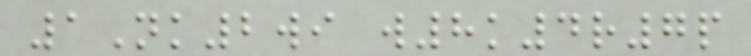1Nk2wi w8k4r7p
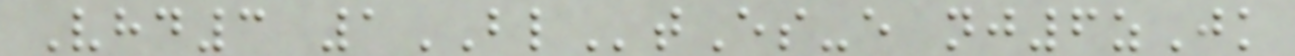Vhd3 1BLtEs-e nj6zJk
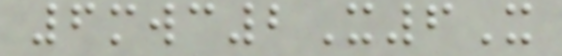6mwc2X6X
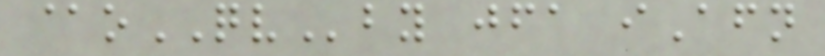@oQVby jfa iAfn
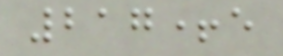217+e
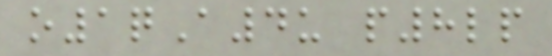o1qA4u p8lp
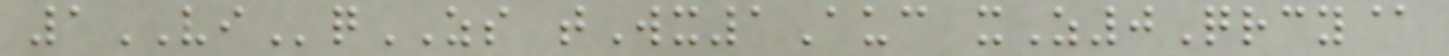1VIqZS tWx1Auc xZ0Qrcy@
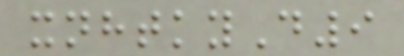xnhtkyD9
